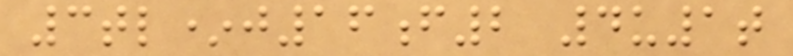3tl*j16f2 4u1t
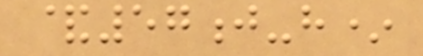&57j-h*
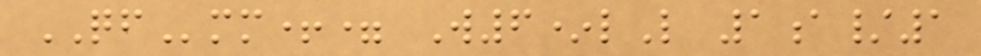QFmm+= W6*lL 1a/1
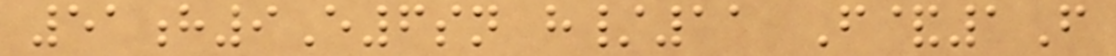51h9E6sn h/11 F&1F
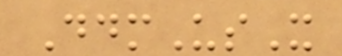DdmUsX
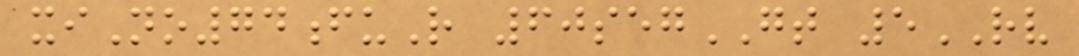xiNo74fuR 60segGT 5RV
